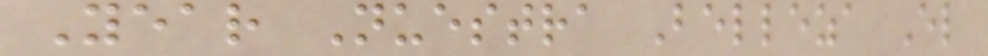Year Nuestra Belleza El
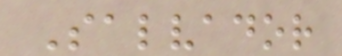Salvador
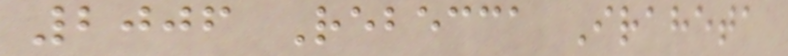2006 Rebecca Iraheta
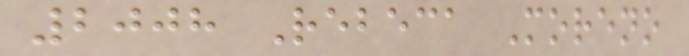2008 Rebeca Moreno
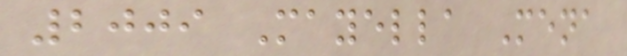2009 Mayella Mena
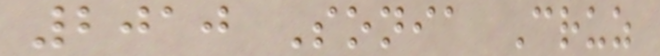2010 Sonia Cruz
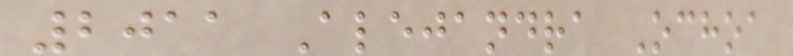2011 Alejandra Ochoa
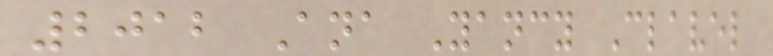2012 Ana Yancy Clavel
